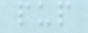pup
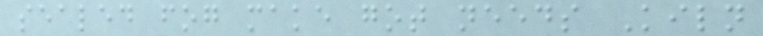sealed fog make got needs Kiln
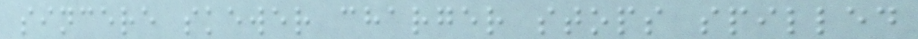sincere skewer charger stops spilled
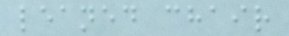leaned chair
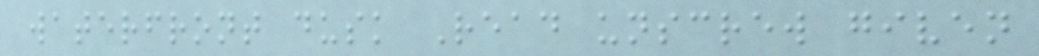waterfront dusk Read unscrew given
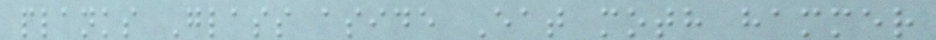planks Glass aside Eat moth hammer
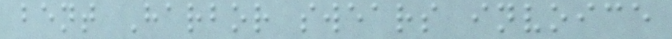bent Harbor swears invoice
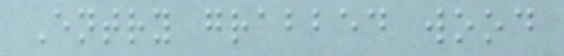Entry grabbed wood
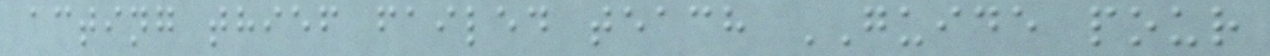acting thief failed teach GUIDE pour
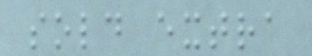sold extra
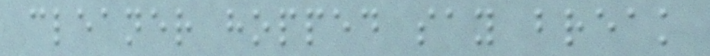cleaner hopped say break
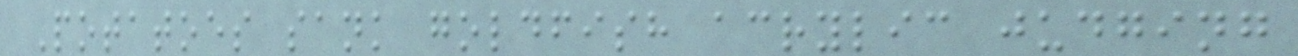Potatoes sank goldfish acrylic judging
